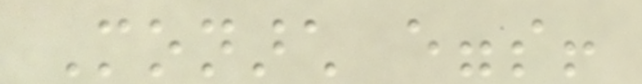Monarch eggs!
